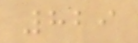829
